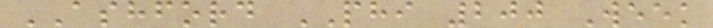ASHFORD PHI 200 Week
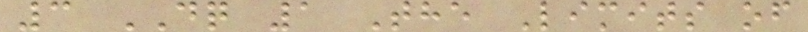3 DQ 1 The Limits of
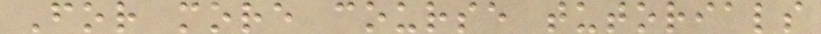For more course tutorials
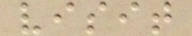visit
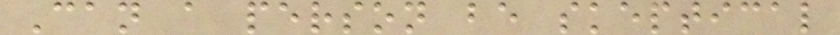Can a person be skeptical
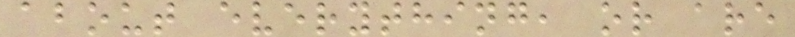about everything, or are
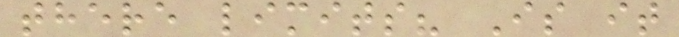there limits? Is it
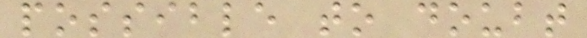possible to doubt
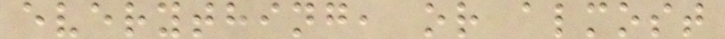everything, or almost
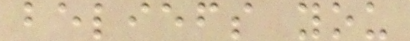beliefs you
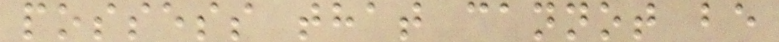possess that cannot be
